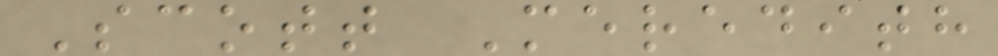Scott Meredith
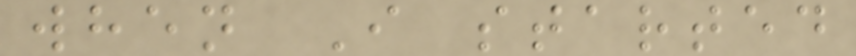when I started
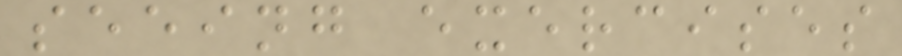seeing exercises
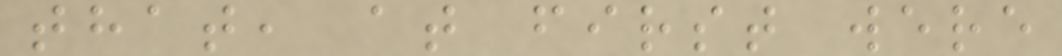that, at first were
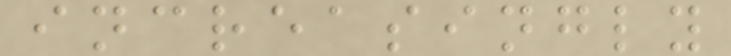increasingly
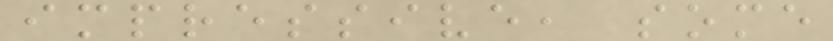impressive, some
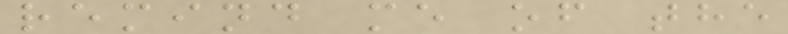remind me of the
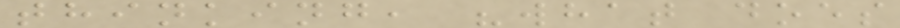thinking, "what does
